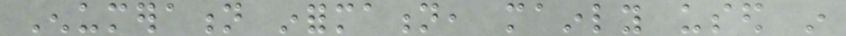Enumeration information, mainly used in
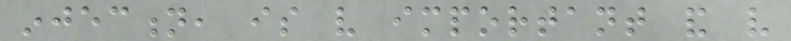injection, is very important and very
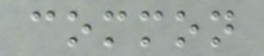common
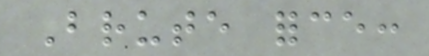Brute force:
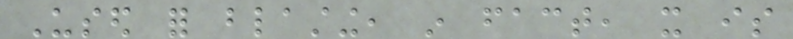Used for blasting, in fact, it is
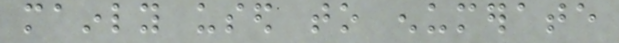mainly used to enumerate
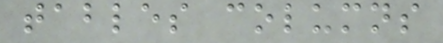tables columns
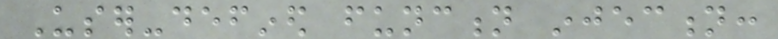User-defined function injection:
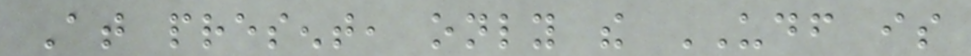At present, only the UDF is
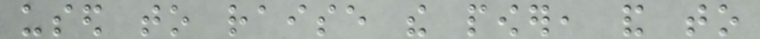used to raise the power, and to
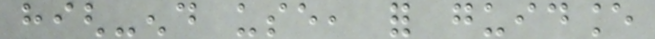high-end use, for guidance
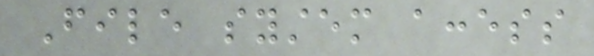File system access
